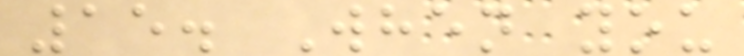15. When you
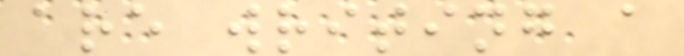are writing a
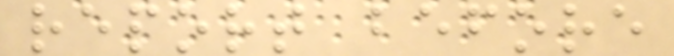report before
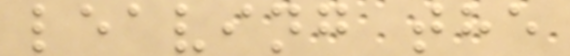leaving the
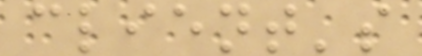client's
